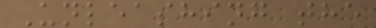Unleashing the
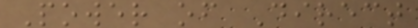Power of Direct
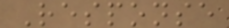Response
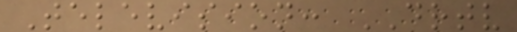Television: DRTV
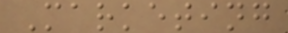Marketing
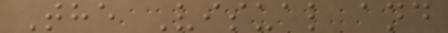The Visual and
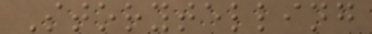Storytelling
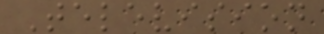Television
